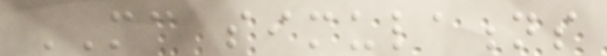MC simulations
